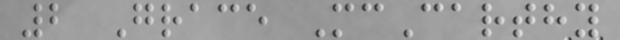2 Grace McCarthy
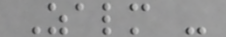Zalm -
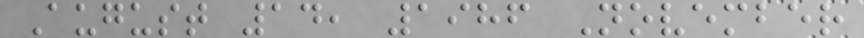August 14, 1986 November
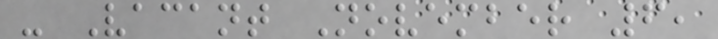- Vacant November 6,
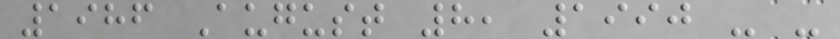1986 August 8, 1990 - -
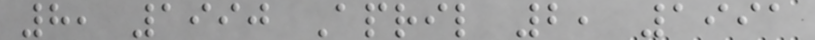8, 1990 April 2, 1991
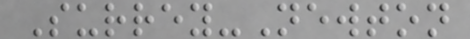Surrey-Newton
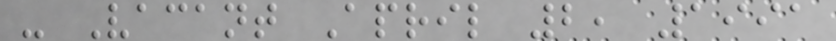- Vacant April 2, 1991
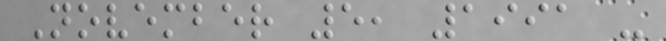November 5, 1991 -
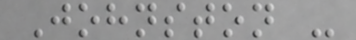Johnston -
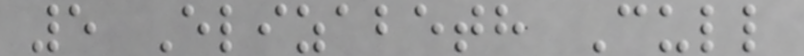5 Elizabeth Cull
